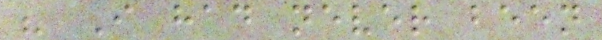" I had never been
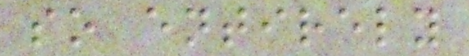so entirely
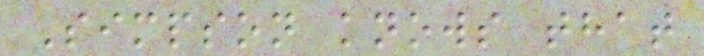Simpson knows that
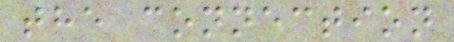the connection
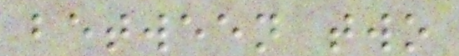between two
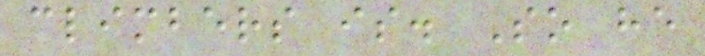climbers is. So he
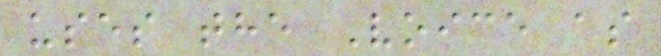uses the Voice as
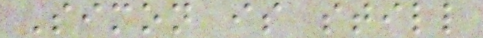Simon is still
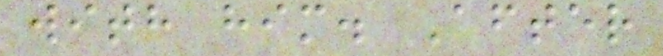with him. After
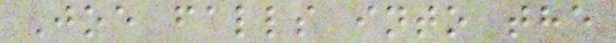Joe falls into the
